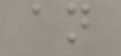an
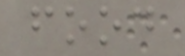food
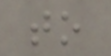to
